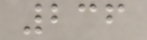236
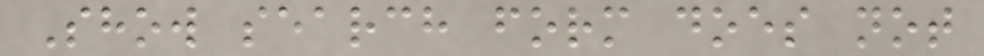Show search form does not
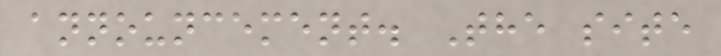announcement. The site
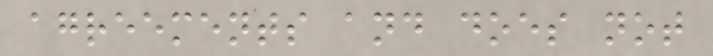agreements and does not
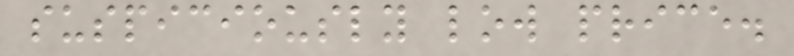suspiciously low price.
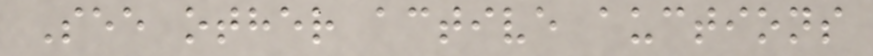See other active auctions
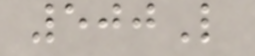500L
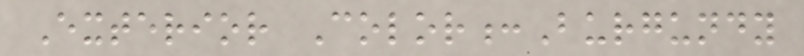Exterior Color:Burgundy
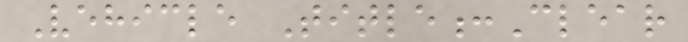Vehicle Title:Clear
